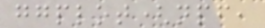ggplot(npf,
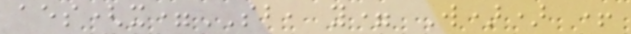aes(x=SB, y= W)) +
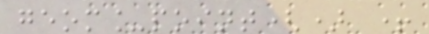geom_point() +
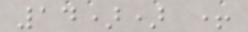14)) +
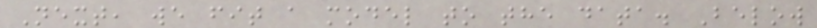Next, we fit a model to the data. Below
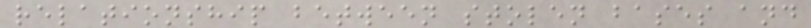relationship between stolen bases and
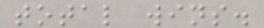total wins.
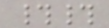##
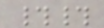##
